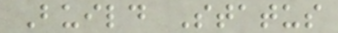Build Status
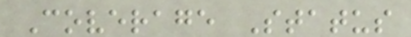Coverage Status
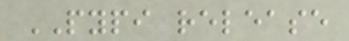PYPI release
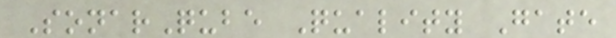SonarQube Quality Gate
